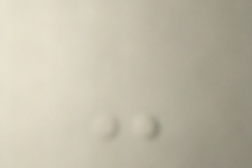-
